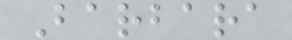Barbara
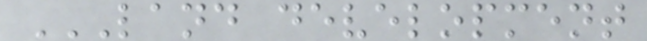LAND DEVELOPMENT
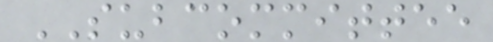SUBCOMMITTEE
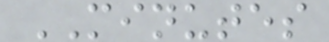MINUTES
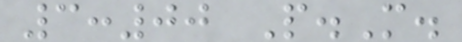3:00 P.M.
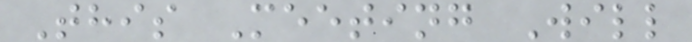This Meeting Will
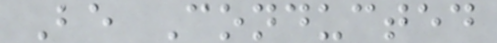Be Conducted
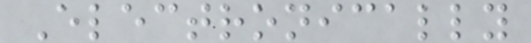Electronically
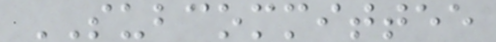SUBCOMMITTEE
